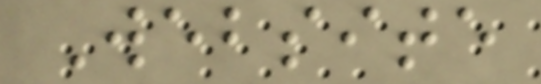Website
